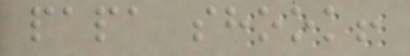papa shook!
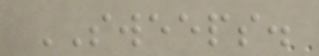SWEEPS.
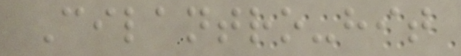Cilantro-hit
